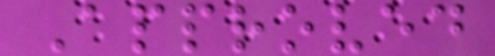Approved
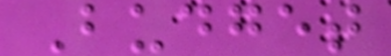Budget
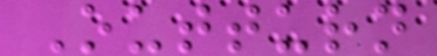Outturn
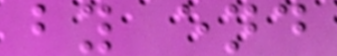by end
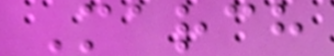March
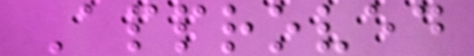Approved
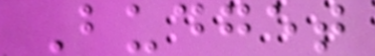Budget
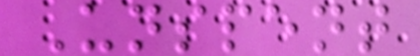Unspent
